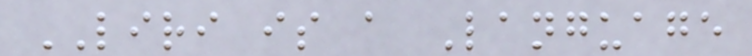LIRI is a Language
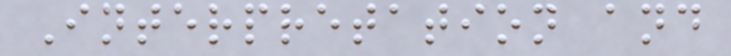Interpretation and
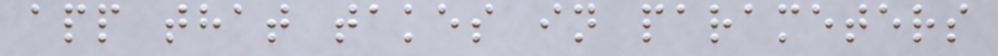app that takes in parameters
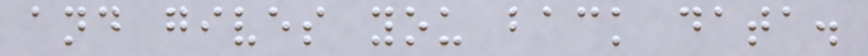and gives you back data.
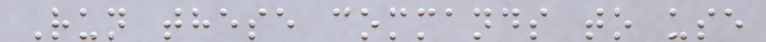Run these commands to use
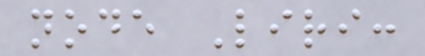node Liri:
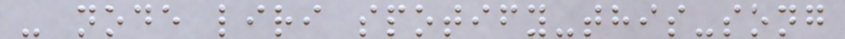- node liri spotify-this-song
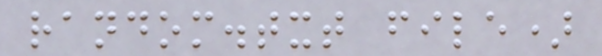random.txt file)
